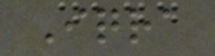Iqra
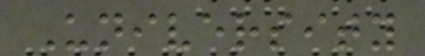University
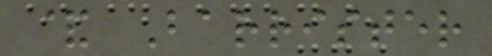& Barrister
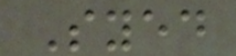Syed
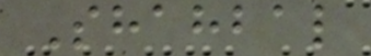Shahbal
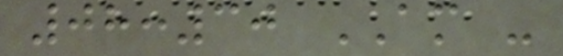08:30 AM -
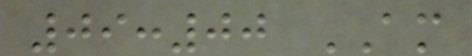09:00 AM
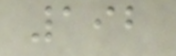192
